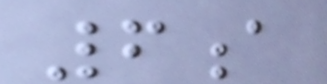6a
